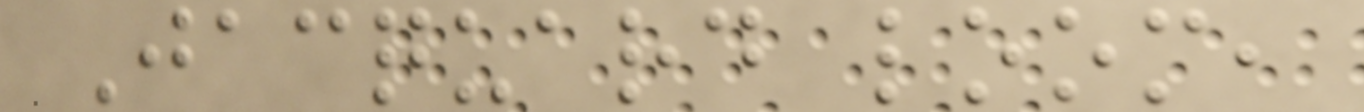Jacquard loom,
